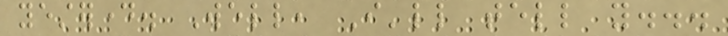yesterday. Well, I'll tell you...
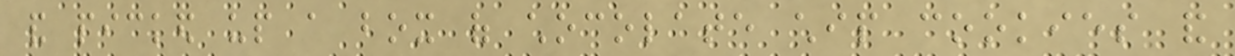and picked up a box of chocolate chip cookies and
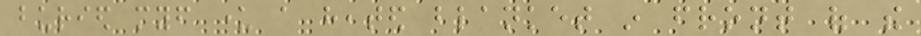buried myself under a heated blanket in front of the
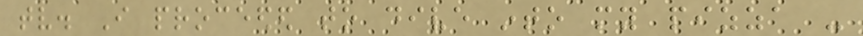tv. I proceeded to dive into my pizza -
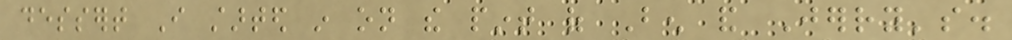dessert I started in on the pint of Ben and Jerry's.
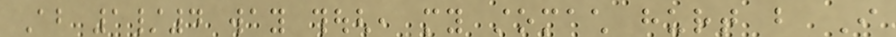About 1/4 way though, my stomach hurt but I
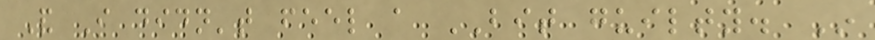And I didn't feel a BIT guilty. In
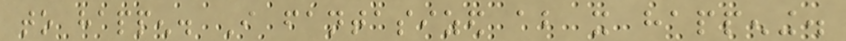to happen. I fantasized about it happening.
